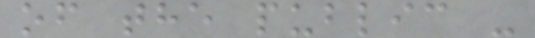of the public -
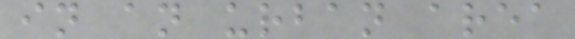in an urban area
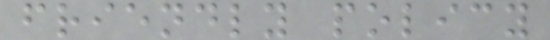friendly policy
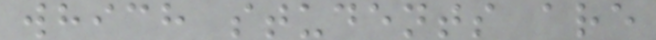which students are
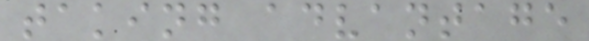taking advantage
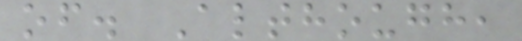of. Although,
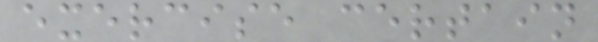exercise certain
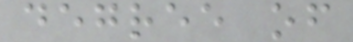degree of
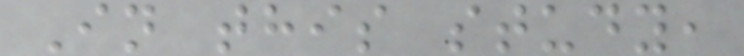In this study,
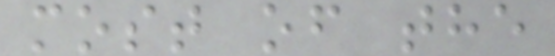most of the
